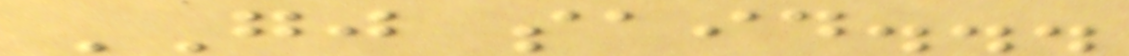GJ said...
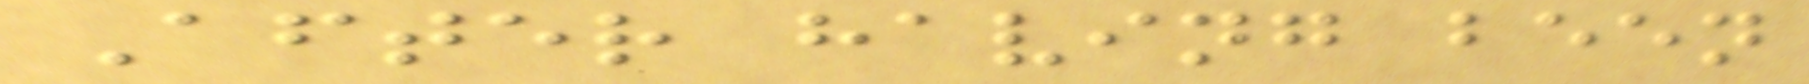After having been
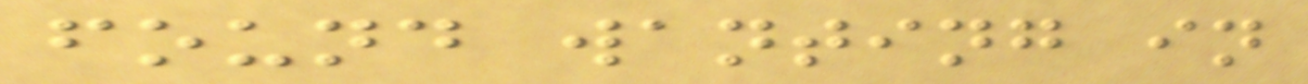found wanting in
